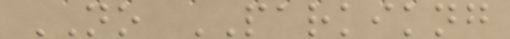NO PARKIKNG
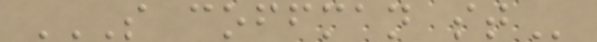S COFFMAN ST
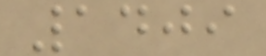1409
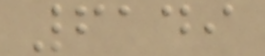6149
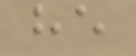he
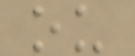ou
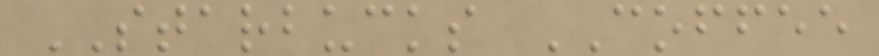STARBUCKS COFFEE
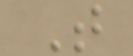T
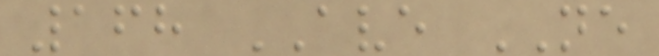168 AVE NE
